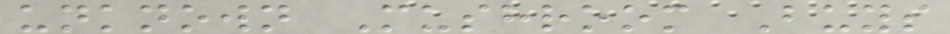unknown Mushroom Buys
